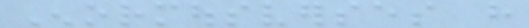Enormousverses have
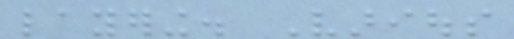layering. Various
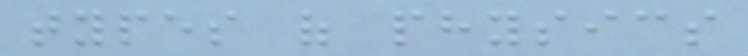types of physics
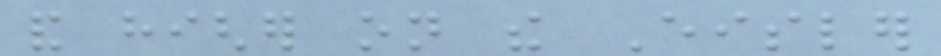and higher on the Eisler
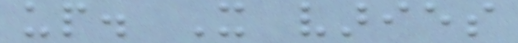up. It varies
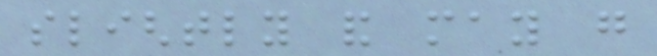slightly and may go
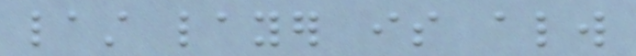last layer is always
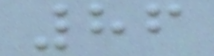86
